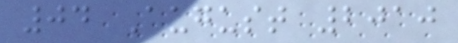04 August 2010
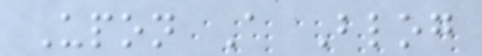Upon A Blog
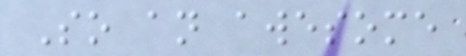So an awesome
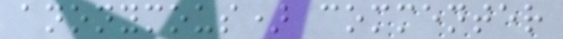anonymous) commenter
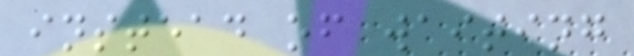instead of waiting
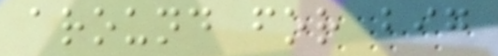around for big
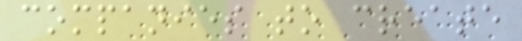companies to create
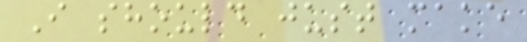I should just make
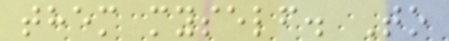them myself. To
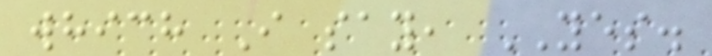which I say, YES.
